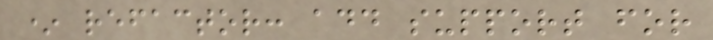* refactor: add support for
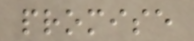promise
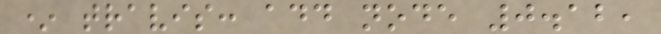* travis: add node 0.12,
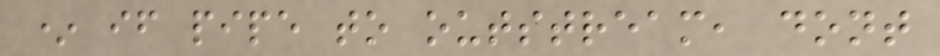* if pipe to outstream, dont
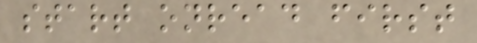start onread first
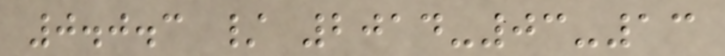0.0.3 / 2014-03-13
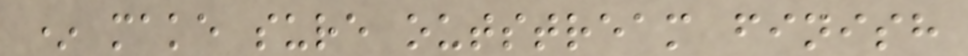* make sure outstream finish
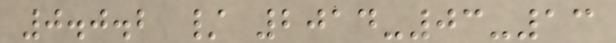0.0.2 / 2014-03-13
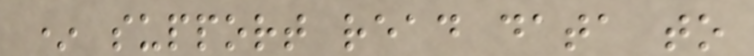* support read data to
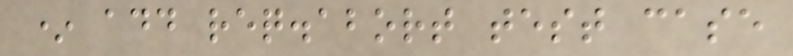* add req.abort test case
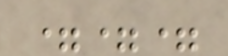===
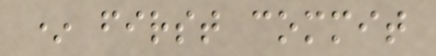* first commit
